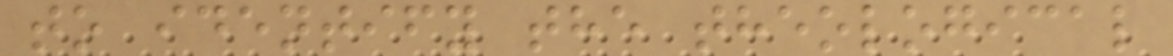to identify the theological
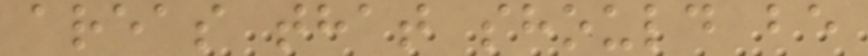areas that should be
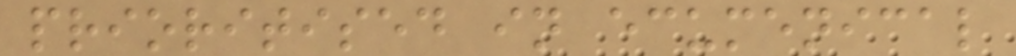prioritised in ecumenical
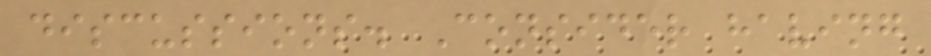discussions. Consider having
